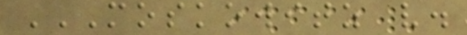MOSKOWITZ V.
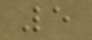5
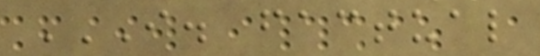I. FACTUAL
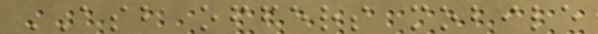ASB offers mobile
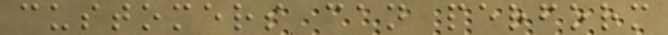customers can perform
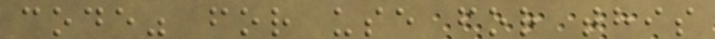code" for use for this
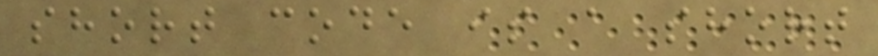short code is a short
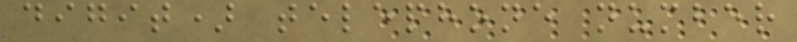digit) telephone number
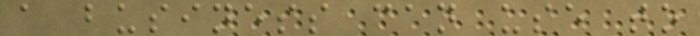a business can use to
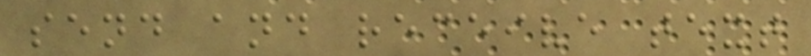send and receive text
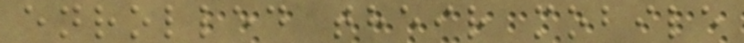enrolled their mobile
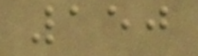150
